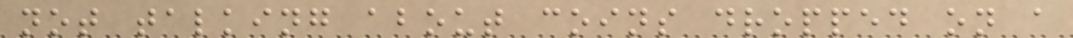not talking about coins dropped on a
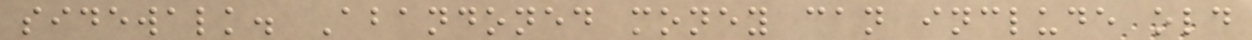sidewalk. Abandoned money can include old
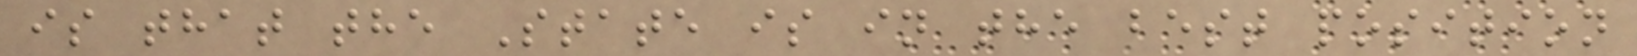is that the State is in the best position
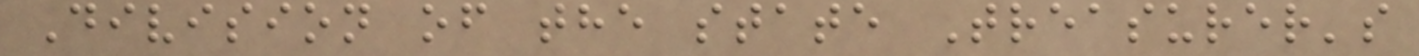Division of the state Treasurer's
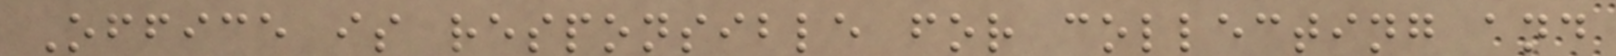Office is responsible for collecting and
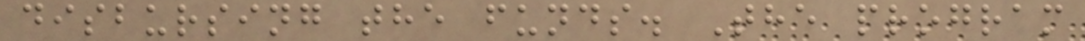disbursing the funds. The program
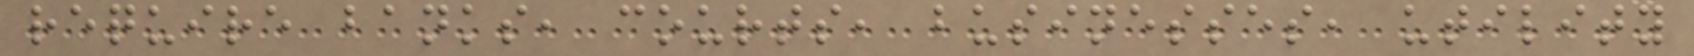require banks, courts, businesses, utility
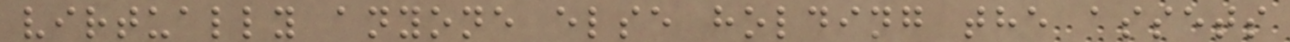virtually anyone else holding the assets
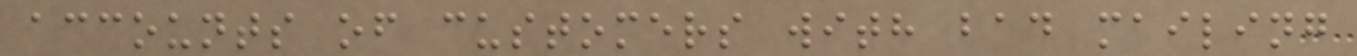accounts of customers with bad mailing
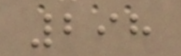298
